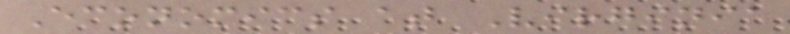Economics at Virginia
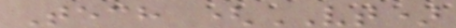Tech (VT)
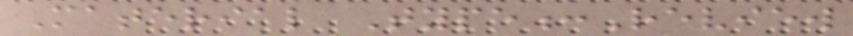Material Type:Review
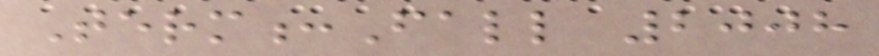Term:Fall 2008
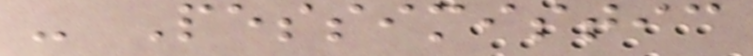- Pessimistic
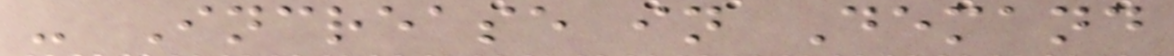- Increase in Demand
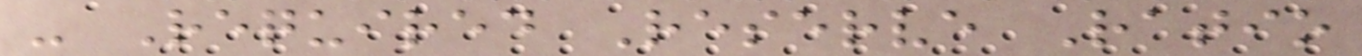- Required Reserve Ratio
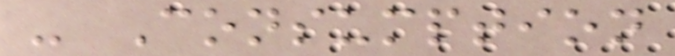- Consumption
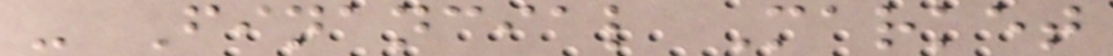- Financial Market
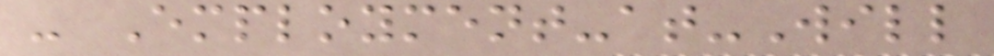- Employment-at-Will
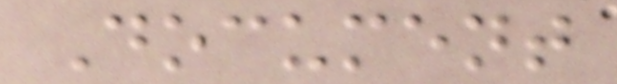Document
